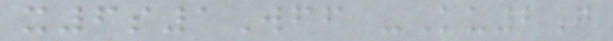x6s1Wff -Ku2g
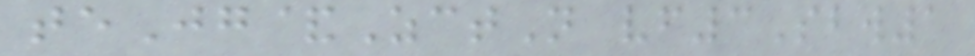teJg&ZctN vf3Sbw1
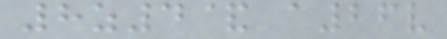8z4& a26v
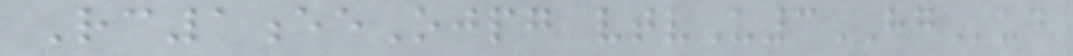Rc1eeOjpg vtvU3HGud
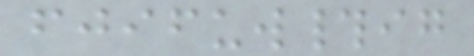fjifuw#ig
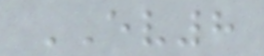EV8
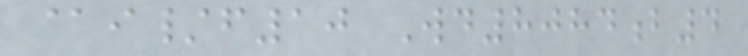@i/f10 Wd8084b4
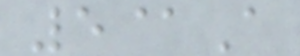5@A
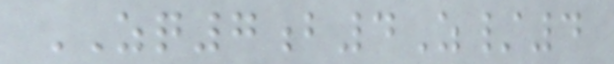ZQ7b4Z/4
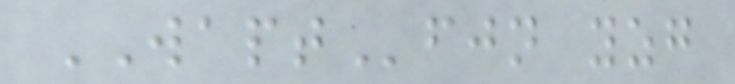WAPTfjn yzg
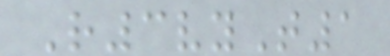R3vyT1
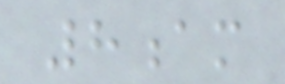8am
